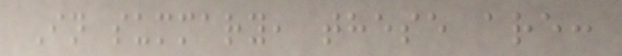In summary, these are:
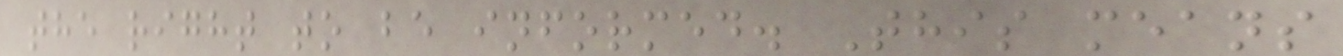the right to be informed. This means
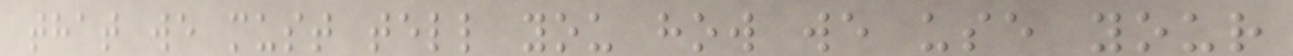that we must tell you how we use your
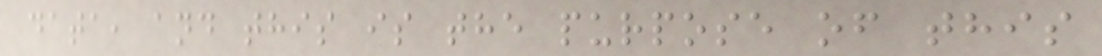data, and this is the purpose of this
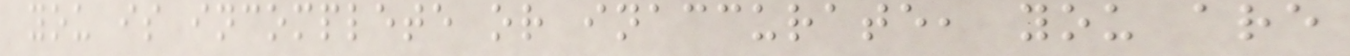you is incomplete or inaccurate, you are
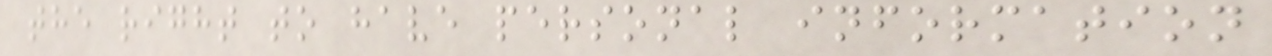the right to have personal information
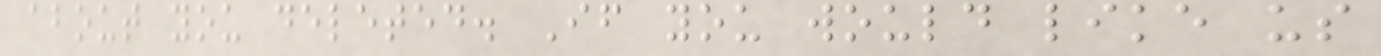about you deleted. If you would like us
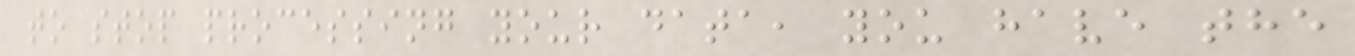to stop processing your data, you have the
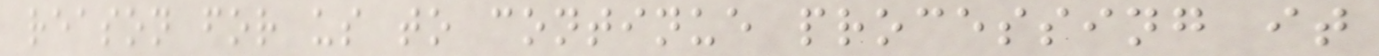reason for us to continue processing it
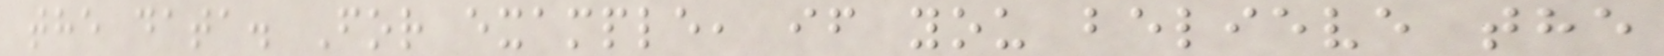the data. For example, if you believe the
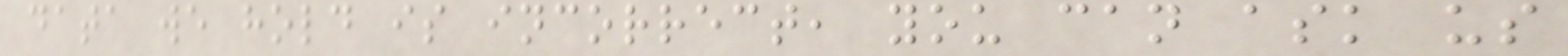data we hold is incorrect, you can ask us
